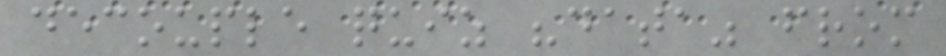decouple quiz "data" from
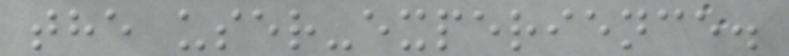the user-experience.
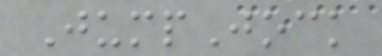JumpJock
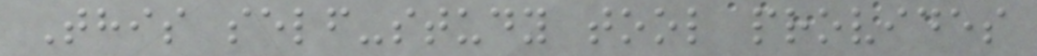This self-study tool provides
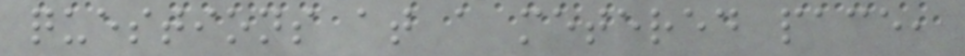questions at a metered pace,
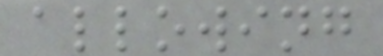allowing
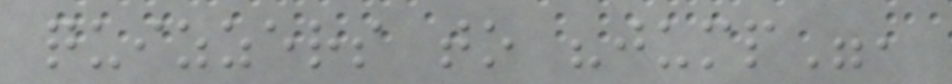quizzers to "jump",
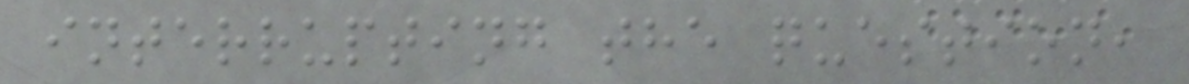interrupting the question,
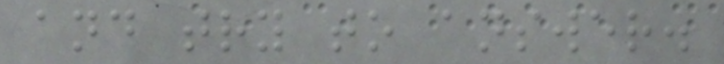and try to answer.
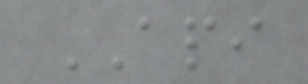API
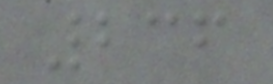236
